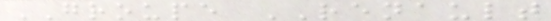GROUPE RENAULT
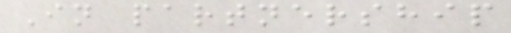In partnership
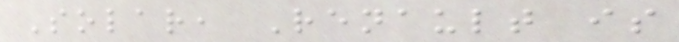Solar, Renault is
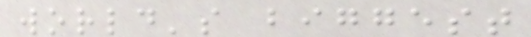world's biggest
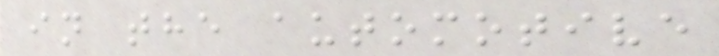in the automotive
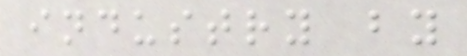industry by
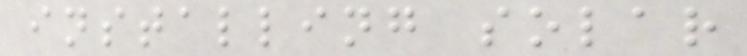installing solar
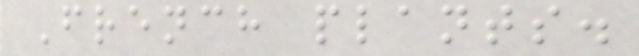French plants.
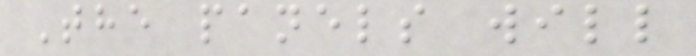The panels will
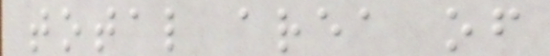total area of
